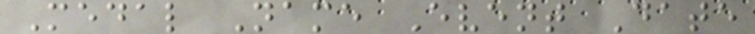Medal Name Event Date
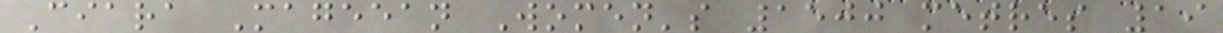Ciara Mageean Women's 1500 metres 19
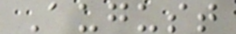August
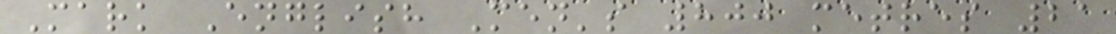Mark English Men's 800 metres 21
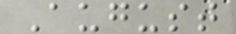August
